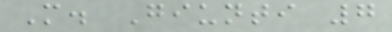M. Giunti 7
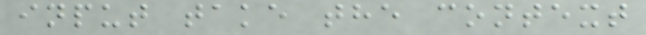input take the context
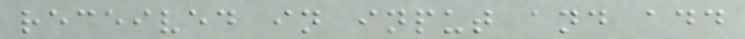received in input and add
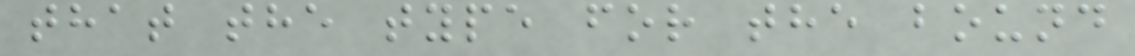that the type for the bound
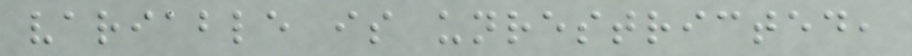variable is unrestricted,
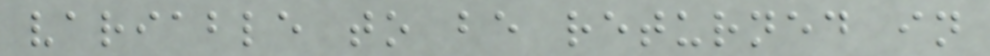variable to be returned in
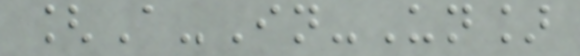[A-In-Un]
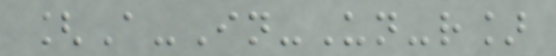[A-In-Un-r]
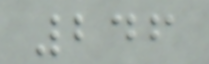246
